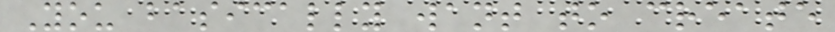You basically want to create
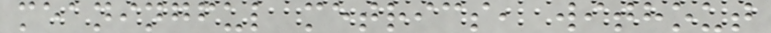meaningful metrics, without
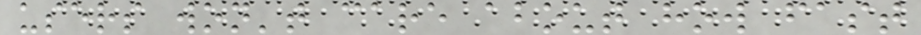users won't care about how fast
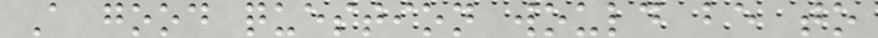A good question would be to
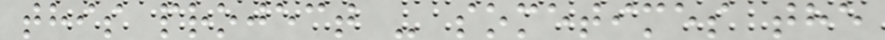this project - sometimes the
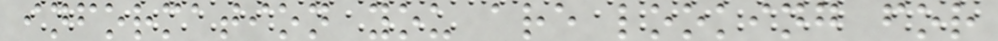information you are looking for
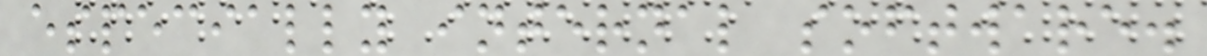especially internal software.
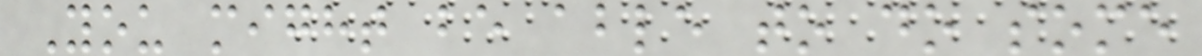You might be able to do some
